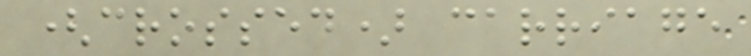(crossed) carriage
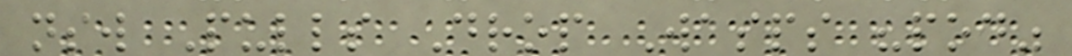nsw Pulls Drop Wasps "pod"
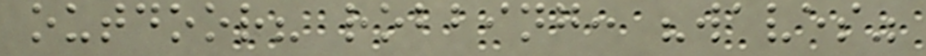outdoor? robbing: "waves"
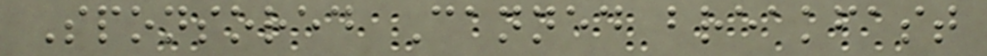Sponsored Canned breakfast
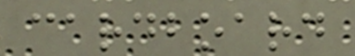cardboard
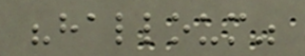"halloum"
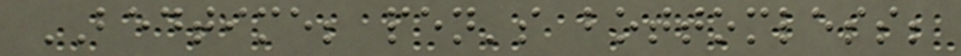BEDTIME; pen's bottomless;
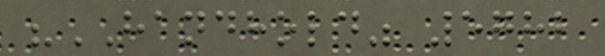"HANDHOLD" 5782
